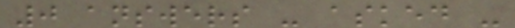0 answers - asked -
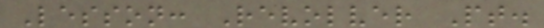Lesson: Revolver Pt.
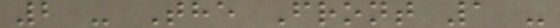2 - The Front 1 -
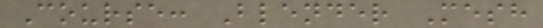Course: Blender Mesh
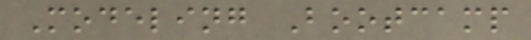Modeling Bootcamp
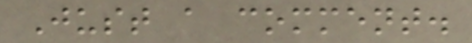Just a comment.
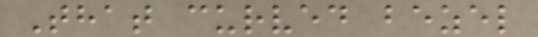That curved bezel
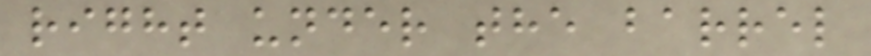right under the barrel
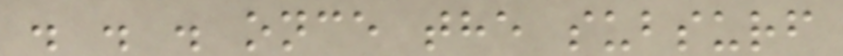. . . once the subsurf
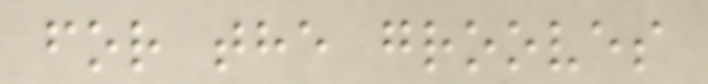for the grooves
